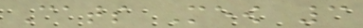Cats Meow 3
